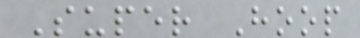Super Hoop
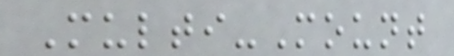Multi-Mount
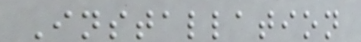Installation
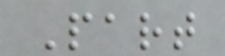Part
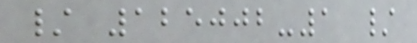/ 125002-1 /
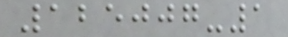125007-1
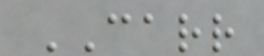CARR
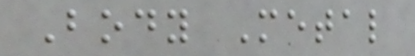Body Metal
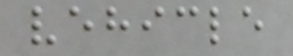vehicle
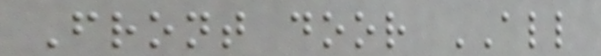Front door ALL
